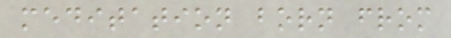meditation born from
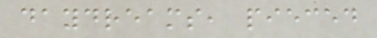daydreams, pieced
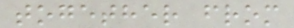together from
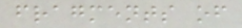fragments of
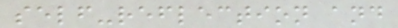self-reflection and
